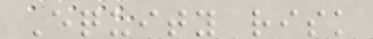Equity risk
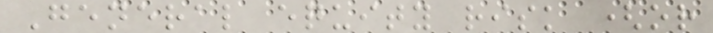General equity risk (or
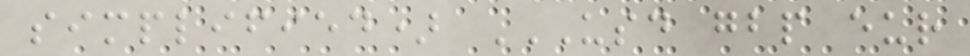simplified) USD GBP EUR
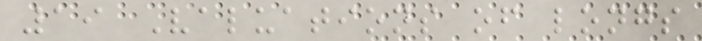19 Valuations of longs
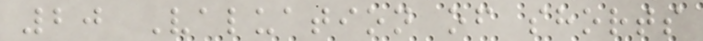20 Valuation of shorts
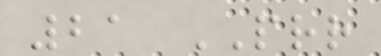21 PRR
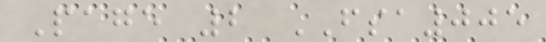Page 2 FSA005
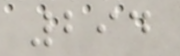294
